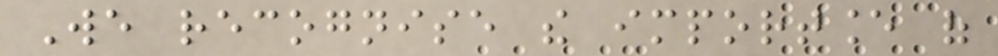We recognise the importance of
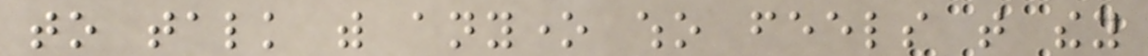to talk with anyone who feels that they
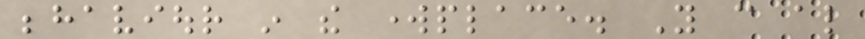behaviour in the workplace. You can also
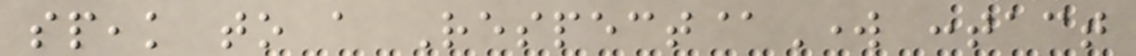speak to a Respect@Work contact
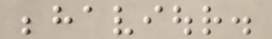behaviour.
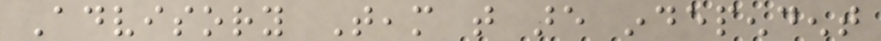Advisory Team that are independent
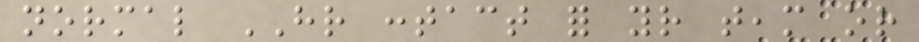normal HR contact for your team or
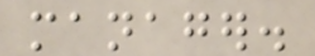manager.
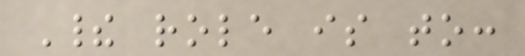Their role is to:
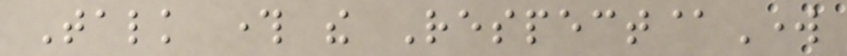Talk through the Respect@Work
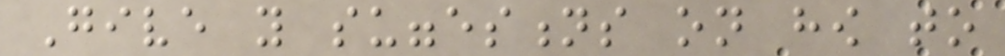Give you suggestions on how to
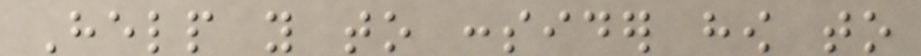Help you to consider how to
